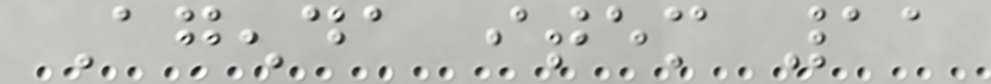Agenda item 11
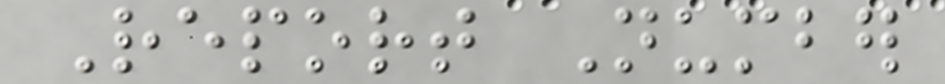Report Number
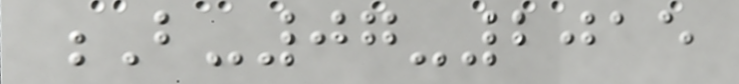B-07-2015
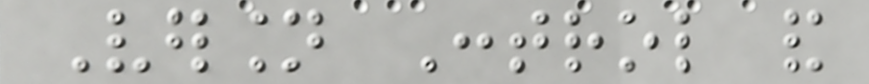Version Control and
